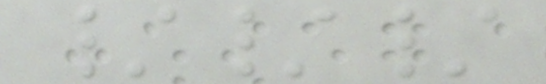///
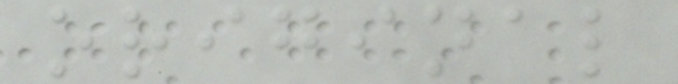original
